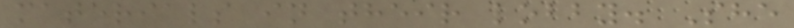materials in their lobby. She
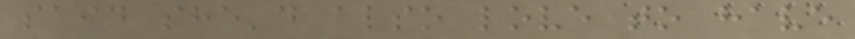said she'd also love to have
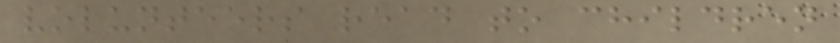volunteers read to children
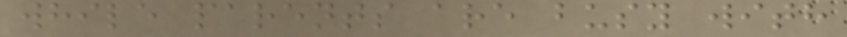while parents are busy with
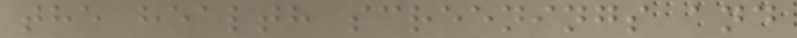the health screenings and
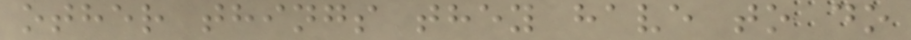other things they have to do
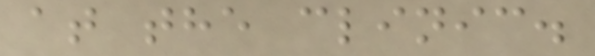at the clinic.
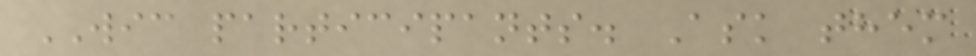WIC participants. Ask them
